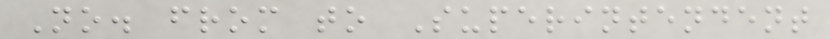No. from to Superintendent
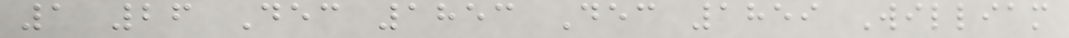1 26 Dec 1853 Dec 1859 William
